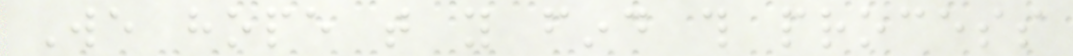We hope that you find this process
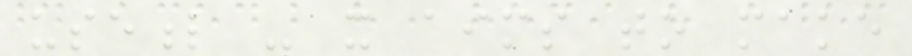useful - it aims to make
